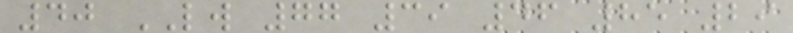40 LW 77 39 46 85 29
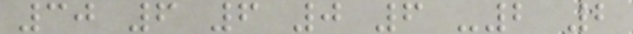30 6 6 0 6 -2 2
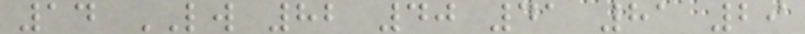14 LW 82 40 41 81 29
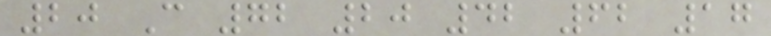20 C 72 20 42 62 17
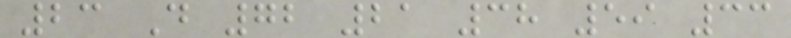23 D 72 21 38 59 33
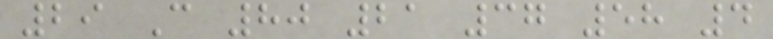29 C 80 21 37 58 4
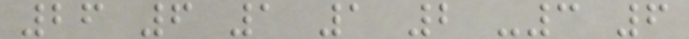26 6 1 1 2 -3 6
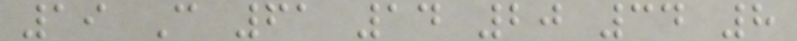19 C 61 14 20 34 8
